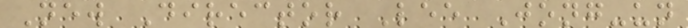New Director Lee Jong-un
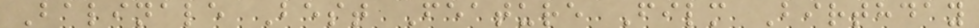Balinale Best Feature Film Birthday
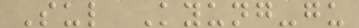Sul Kyung-gu
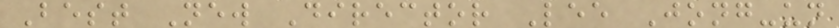Best New Director Lee Jong-un
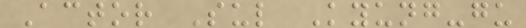Actor Sul Kyung-gu
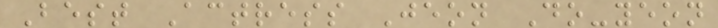Best Actress Jeon Do-yeon
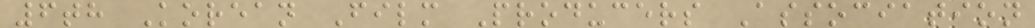6th Korean Film Producers Association
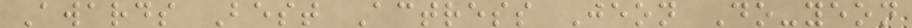Awards Best Actress Jeon Do-yeon
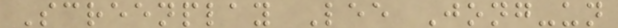Screenplay Lee Jong-un
